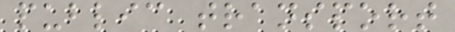public transport
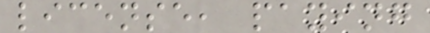license, paying
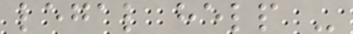legal help -
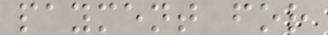payment for
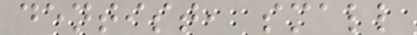dentist, small
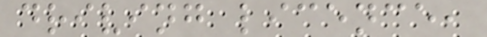driving licence,
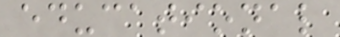educational
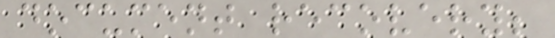document recovery;
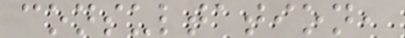consultation,
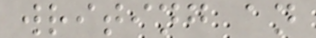writing an
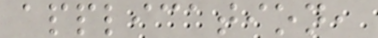application,
